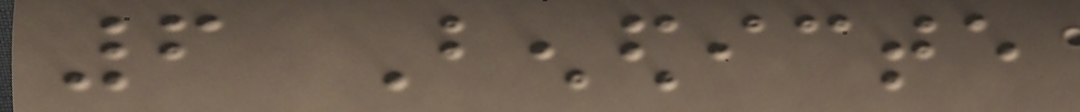6 Benedicte
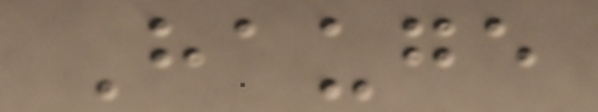Hauge
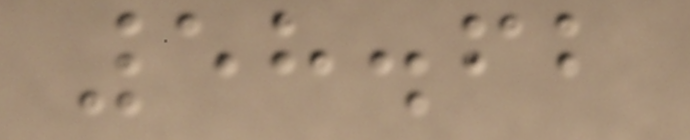58.62
